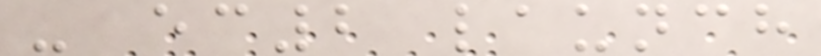- ec2 launch
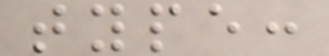type:
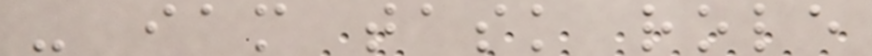- iam task role
